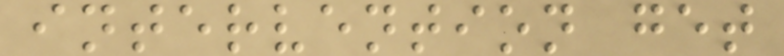intervention get
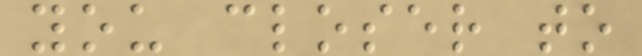you closer to
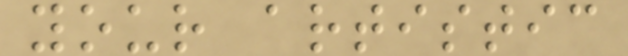your artistic
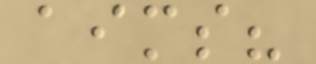aims?
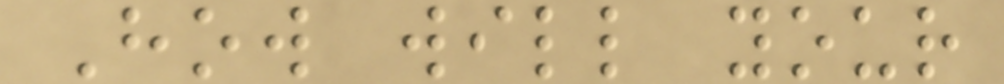How will your
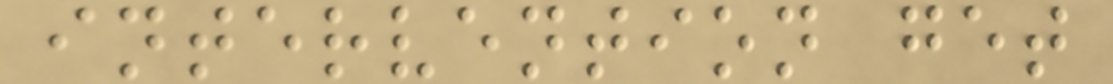intervention get
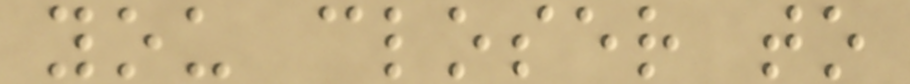you closer to
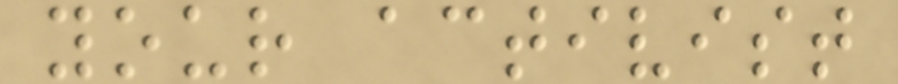your activist
